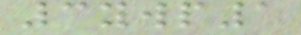3ywp1
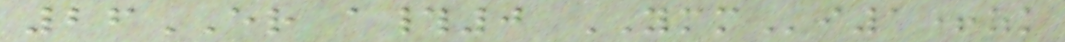26ER a#0 YMMi1+zk
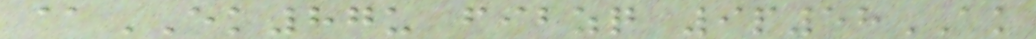@EK87u fibzq 9p58AK
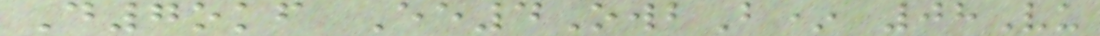D7okf Ee4OwbB* 08Vu
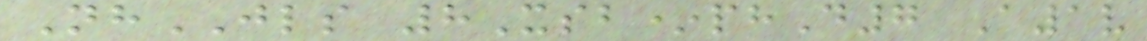NhJLS 8Xsb*phD7 A1v
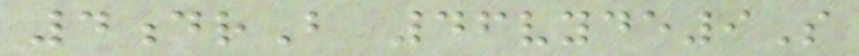4drB 46vyde9S
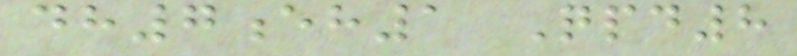dh7eh1 Qpd8
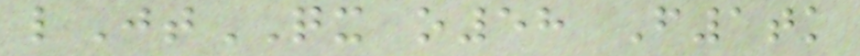lJtQX o58 F1tk
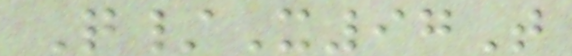Q/X97T
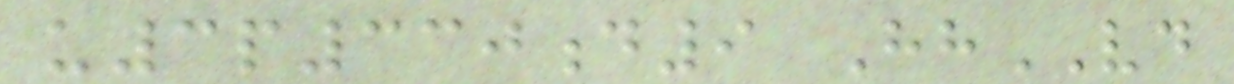u3p330d9 HhVD
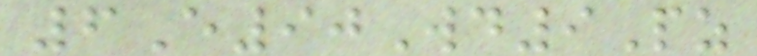6E90Wd9Pz
